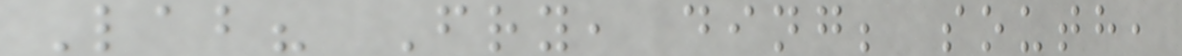Lab? Fry, ding; south,
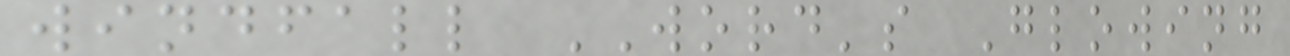windfall WORD's Glowing
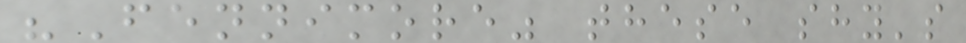"Fennimore" these shy's
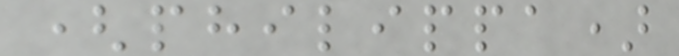(philippa)
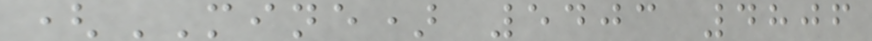(MINE) 5403 4806
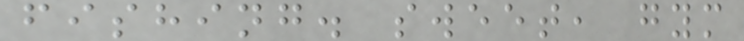fishing. sweet, gym
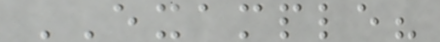EXAMPLE?
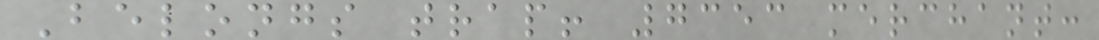Belongs trap! 7353 merchant:
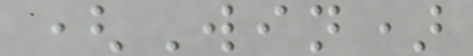(Win)
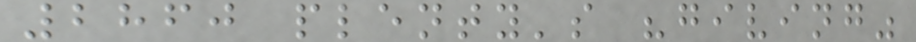2860 plenty's "giving"
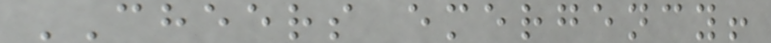CHEERS emergency!
